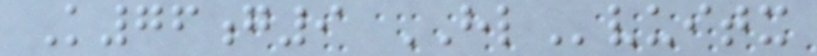K76g9 HLvuitx
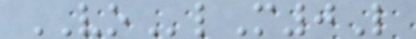VOlM0L
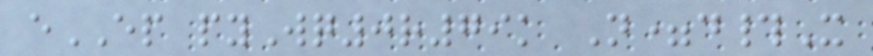eEP pyWq0r79k N=d#X
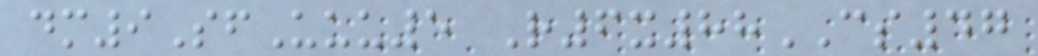dm9SfUuu5 R6x88CS47
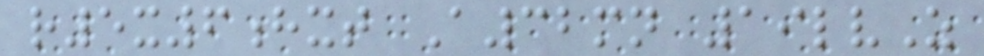r5x6hxt A32mn 19lvZ
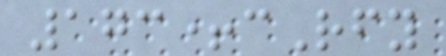173+cRfy
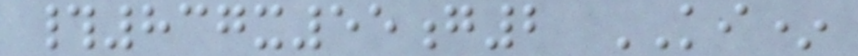#837x55g2 KI*
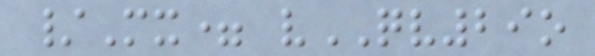/Mx= vQV29o
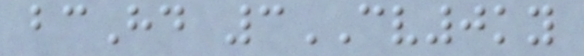bcHd 3CV0ky
